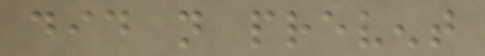did not prevent
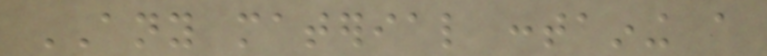ANY material containing a
